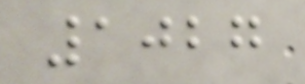1027
